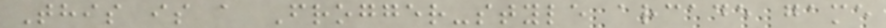This is a Frogger-style arcade game
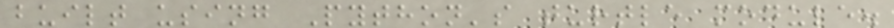built using Python's turtle module.
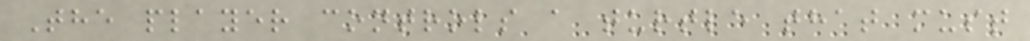The player controls a turtle that must
